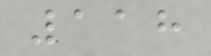118
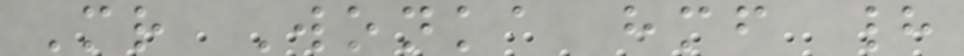Mr Wonka himself had
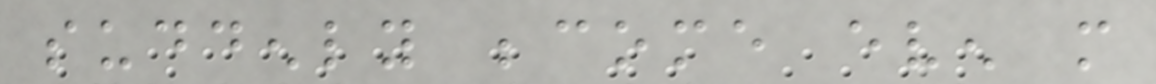suddenly become even more
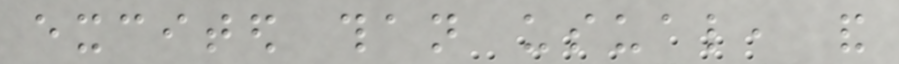excited than usual, and
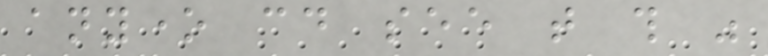anyone could see that this was
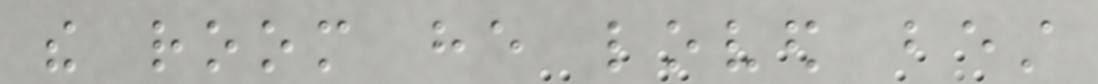the room he loved best
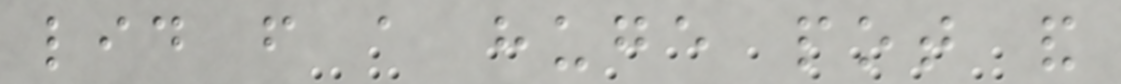lid from a huge pot and
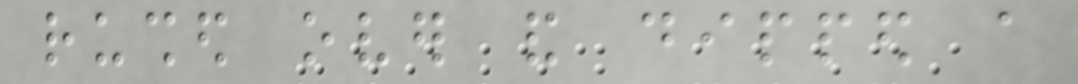rushed over and dipped a
